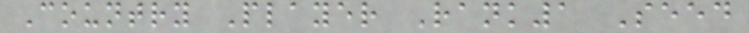Country Player Rank1 Seed
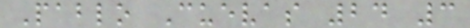Pablo Cuevas 24 3
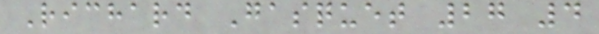Richard Gasquet 27 4
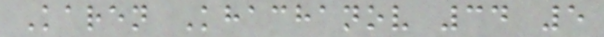Karen Khachanov 34 5
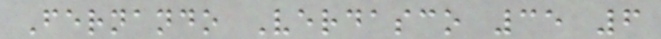Fernando Verdasco 35 6
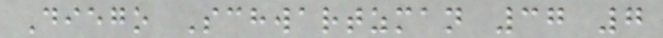Diego Schwartzman 37 7
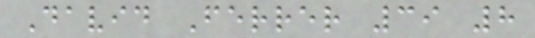David Ferrer 39 8
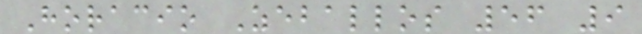Horacio Zeballos 56 9
